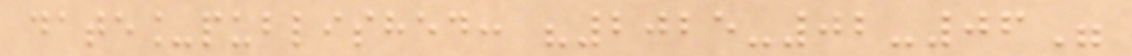date_published: "2025-02-06"
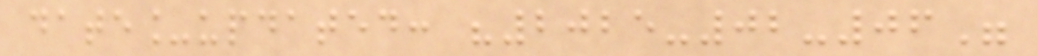date_updated: "2025-02-06"
